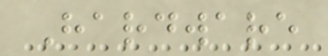Hardware
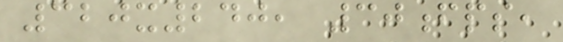320x240, 30fps,
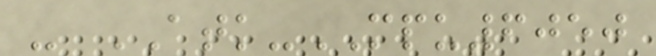- ATK-MPU6050
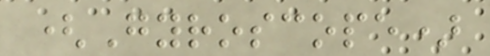(Gyroscope)
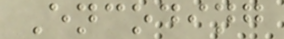Encoding
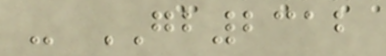- GB2312
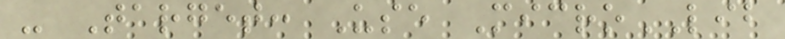- Target: Use MicroLIB
